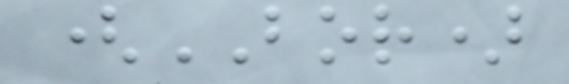(BOR)
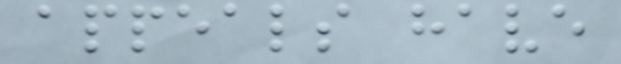appeals have
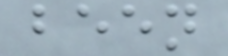been
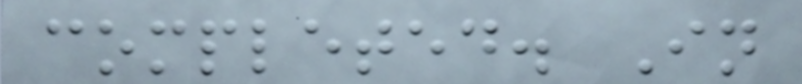completed. In
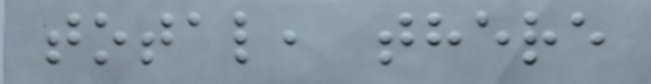total, there
